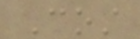Cost
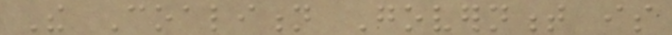The Coalition Government is
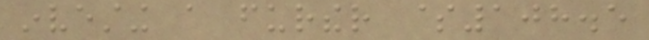investing a further $108.5
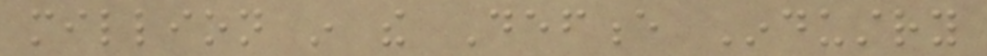million in the Defence Industry
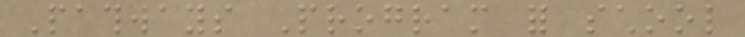Pathways Program for school
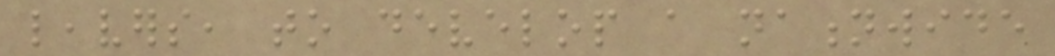leavers, to develop a nationwide
